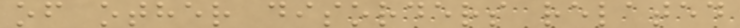of other disorders related
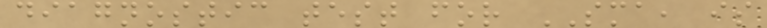diagnostic test for SMA, is
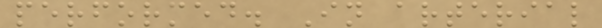performed. In arterial
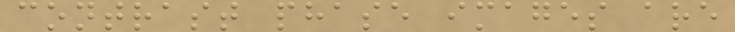contrast phase images are
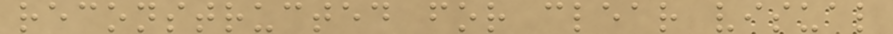reconstructed for clear visual
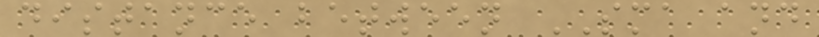distance between SMA and
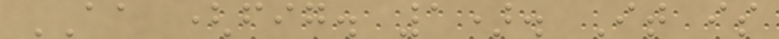AA (fig. 1). It is
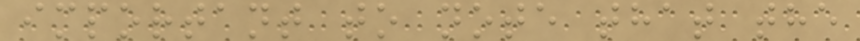important to note that the
